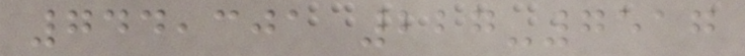744,301 227-7517
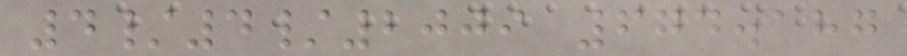4/4/2009 674.187
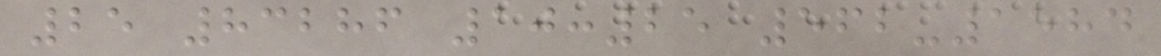25 83286 10:25 562-1584
